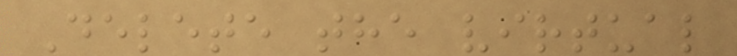Delete the virtual
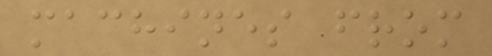machines from
